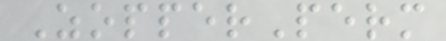ZopperPerm
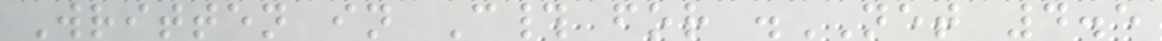Written in C# for .NET 4.5
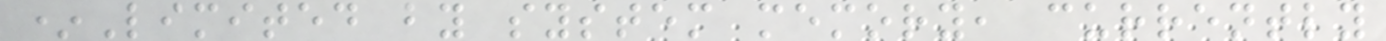*Limited by system memory, currently
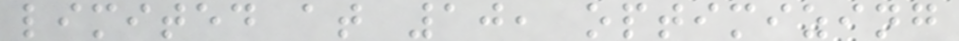limited at 10, optimizing
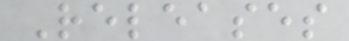Releases
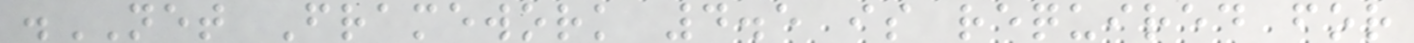.NET Framework 4.5 is required for
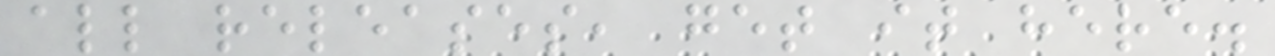all releases, get it here.
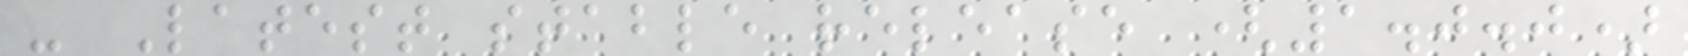- Latest stable release (1.0.0)
